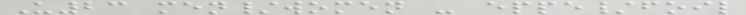U23 men/women - eppe/foil
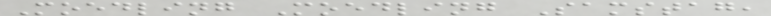Moedling Moedling Samstag,
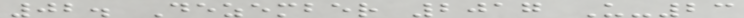02. Dezember 2017 U-23
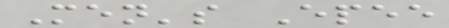Men's Epee
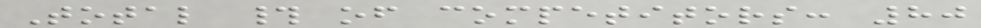Total # of competitors: 80
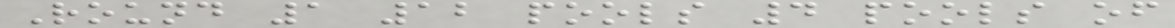Round 1 12 pools 4 pools of
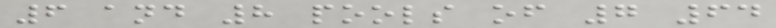6 and 8 pools of 7 64
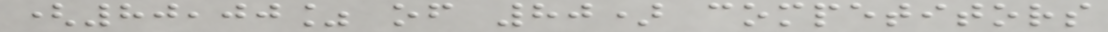(80,00% of 80) competitors
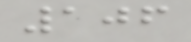106
